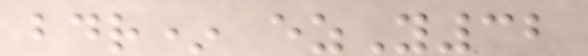bdr* ezY32
